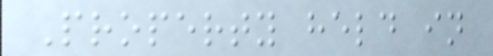Property held in
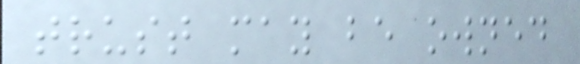trust may be owned
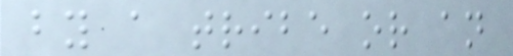by a tribe or an
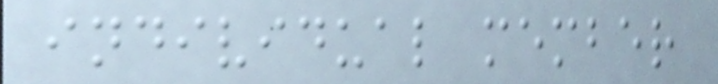individual member
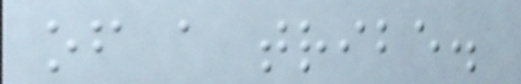of a tribe.
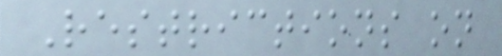Restrictions on
